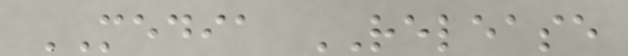MEDIA RELEASE
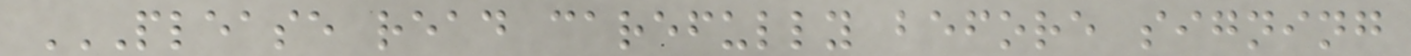PLEASE READ CAREFULLY BEFORE SIGNING
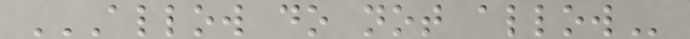ALLOW DO NOT ALLOW
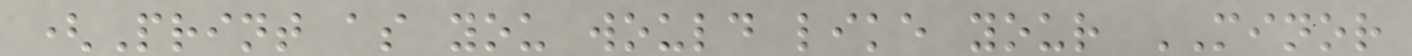(Print as you would like your MINOR
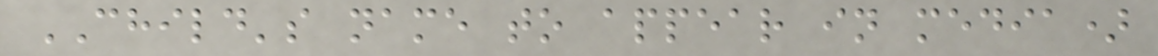CHILD's name to appear in media)
